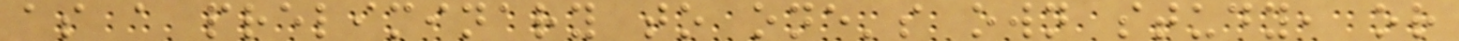as a preliminary to one's own study, or
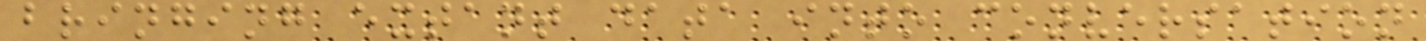bringing extant data into conversation
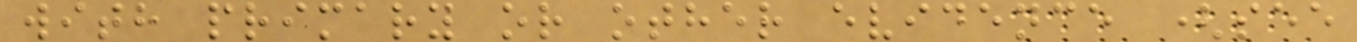with primary or other evidence (see
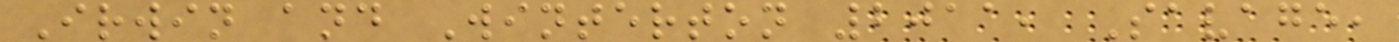Irwin and Winterton 2011, Savage,
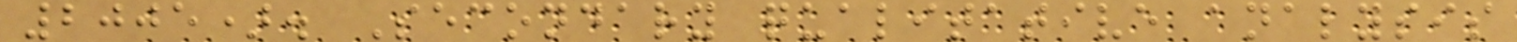2005). Secondary qualitative analysis
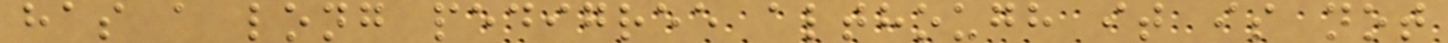has a long pedigree although it is not
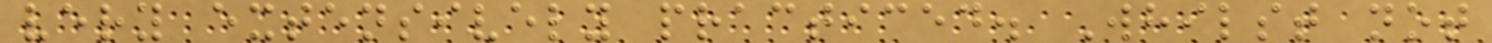very extensively practiced. Whilst not
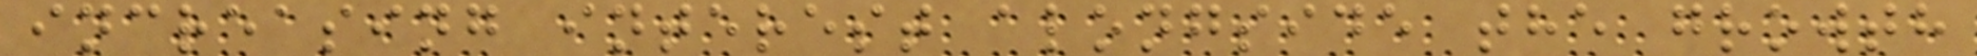increasing interest alongside the growth
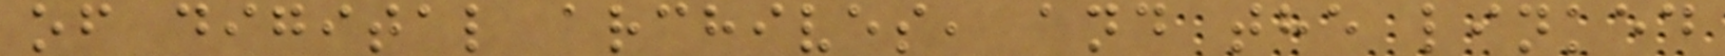of digital archives, and the linked
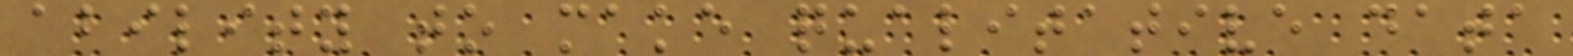ability to make qualitative data
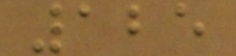125
